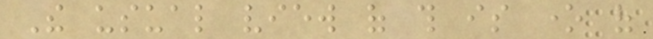The usual view of this is one of
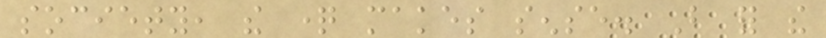society, the question makes sense. But for the
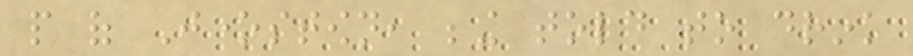people of Jonestown, being told to drink
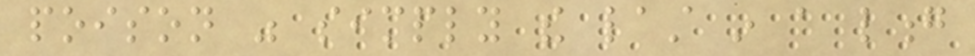poison was simply the last in a long
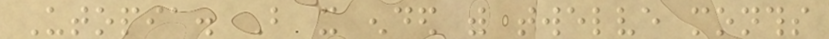Utopia. But it ended with twelve months
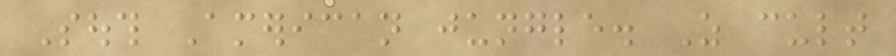South American jungle. As cult
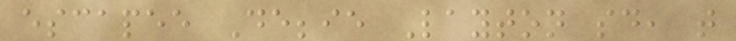escapee Debbie Layton said, that
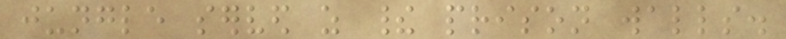jungle served as their prison walls.
